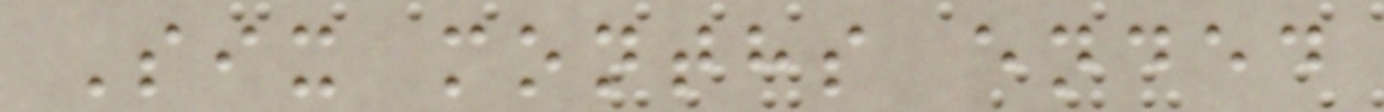Six months ended
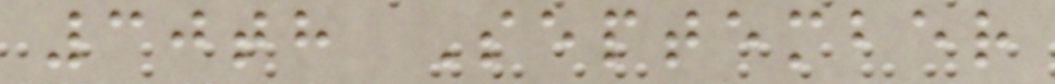30th September
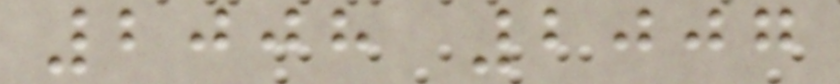2008 2007
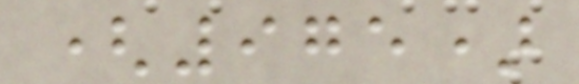(975)
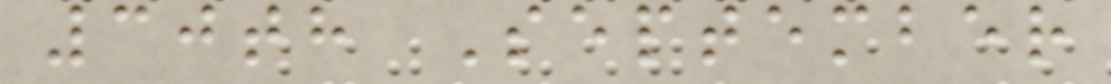30th September
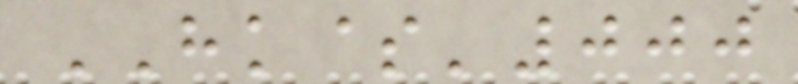HK$'000
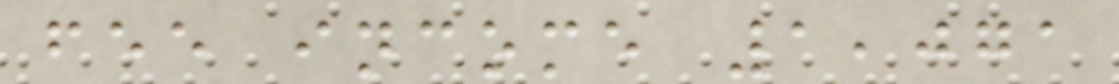fee income 1,071
